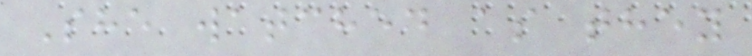She watched as they
